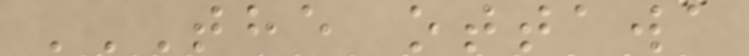THE OTTAWA
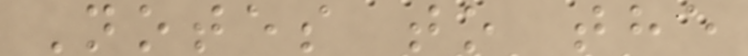Notes to the
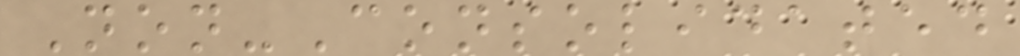Non-Consolidated
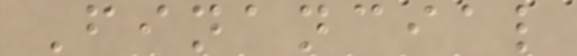Financial
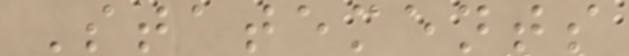Statements
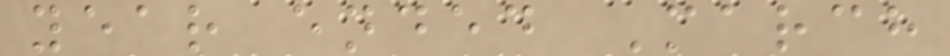year ended March
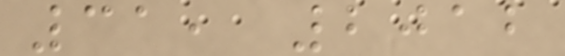31, 2012
